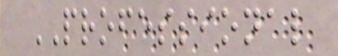PROFESSIONAL
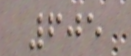605
